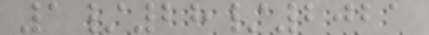1/28/2021
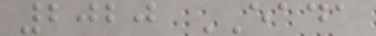2020 EADA
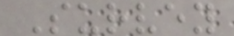Survey
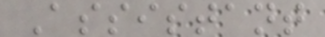Assistant
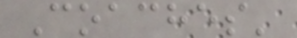Coaches'
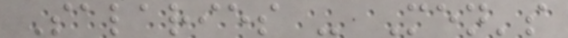Salaries - Men's
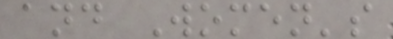and Women's
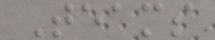Teams
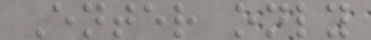Enter only
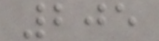205
